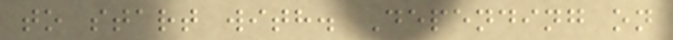to start with. Depending on
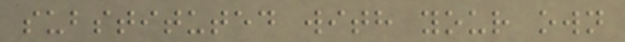substituted with your own
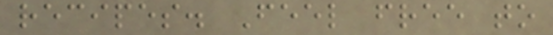recipes. Feel free to
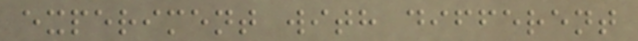experiment with different
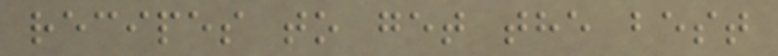recipes to get the best
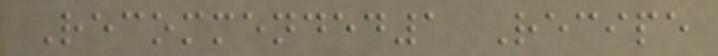Recommended1 Recipe
